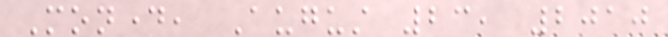Monday, August 23, 2010
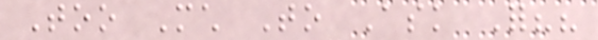Too Much To Ask For??
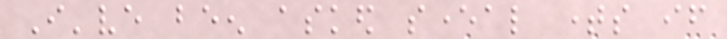I've been asked several times if
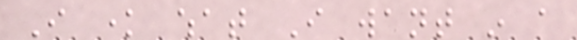I know what I want in a
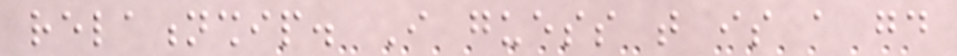relationship. I guess that is a good
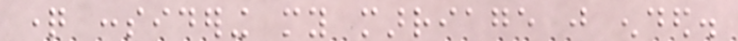question considering my marriage just ended.
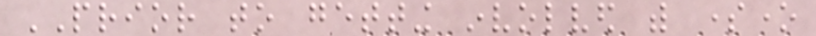PRIOR to getting involved with someone
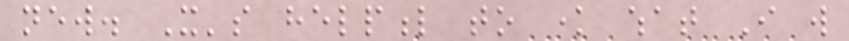new. It's helpful to know what I will
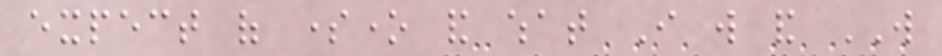expect of someone and what I will and WILL
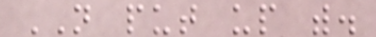NOT put up with.
